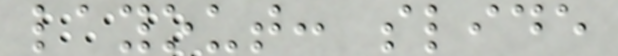layout: slide
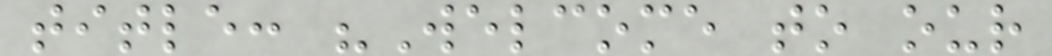title: "Welcome to our
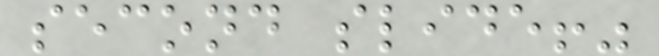second slide!"
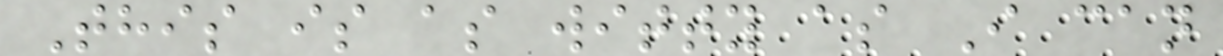This is as witty as I can
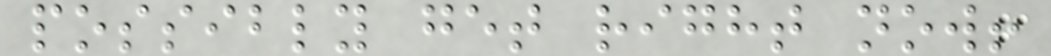possibly get right now!
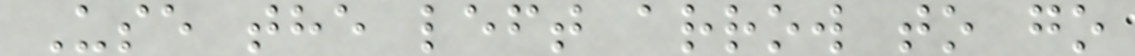Use the left arrow to go
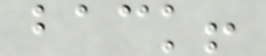back!
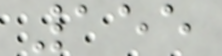155
